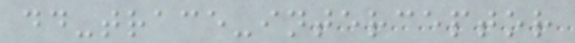dd-trace-interceptor
